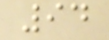94
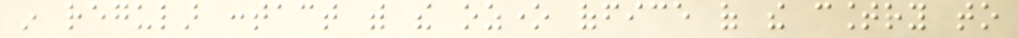in regular contact with the ozone office of the country to
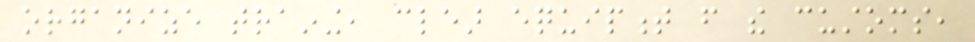organize training, clear equipment from the customs,
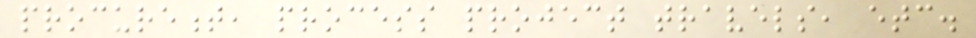procurement, process project travels, etc.
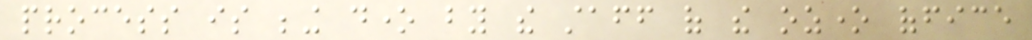process is being done by the staff of the ozone office
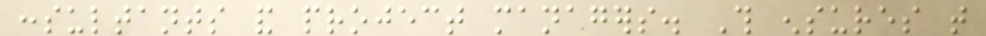consultants and project managers. This ensures that
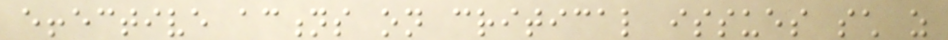effective actions on critical issues such as
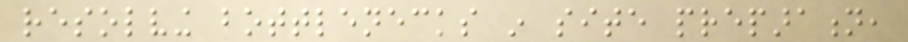resolving bottlenecks in site preparation,
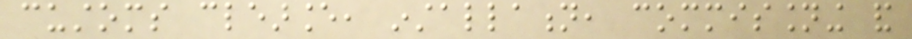customs clearance, installation, commissioning and
